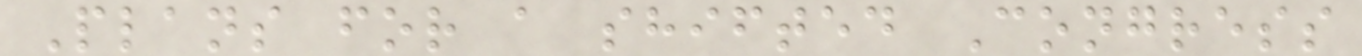Plans for a shifted Congress
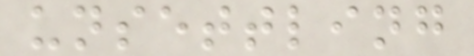unsettling
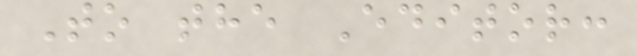To the Editor:
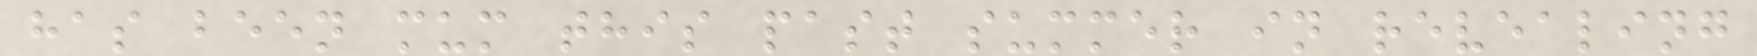has been mum this past summer in revealing
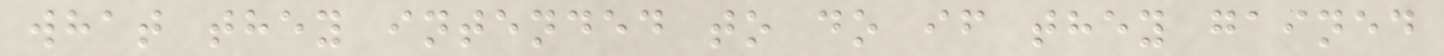what they intended to do if they gained
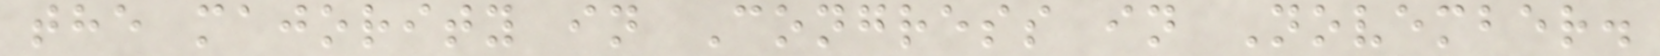the majority in Congress in November.
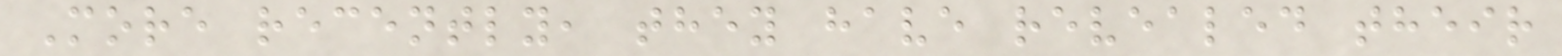More recently, they have revealed their
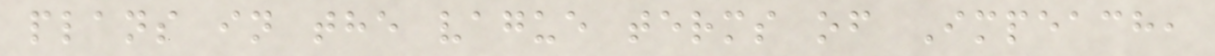plans in the vague terms of Impeach,
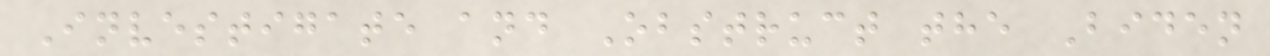Investigate and Obstruct the Biden
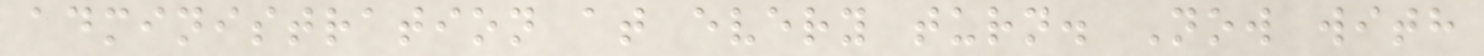administration at every turn. Now with
